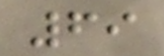69
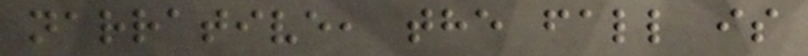narrative, the fall is
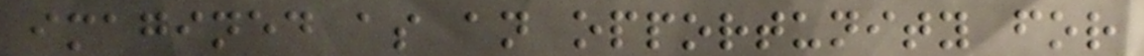imagined as an opportunity for
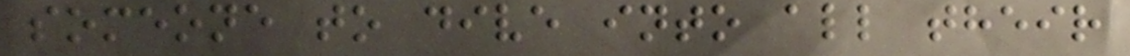someone to dive into all their
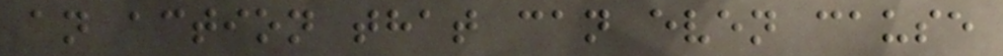an action that can even cause
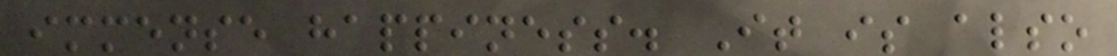immense happiness. It is also
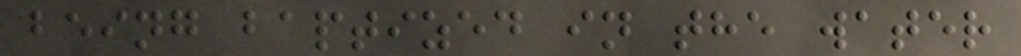being baptized in the water
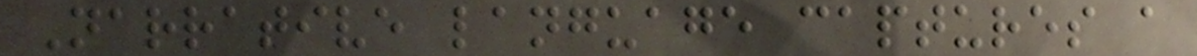Narrative language captures a
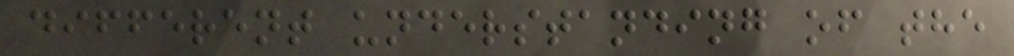different understanding of the
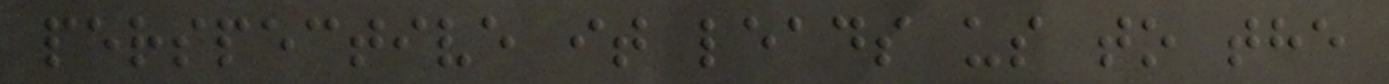perspective it leads us to the
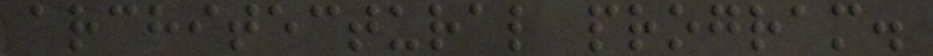architectural program.
